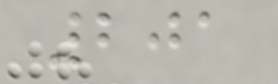201
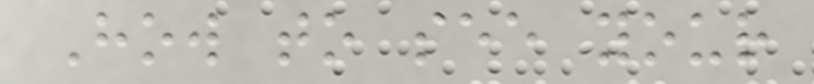How to see your
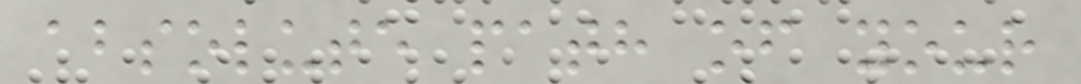absolute path of your
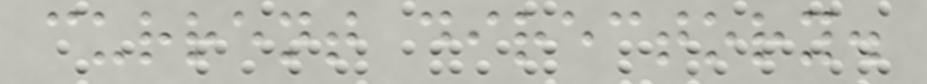current directory.
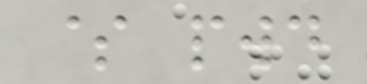$ pwd
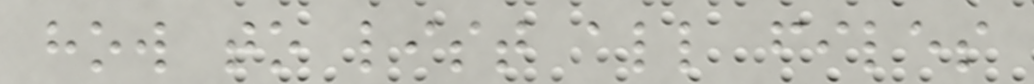how to list all files
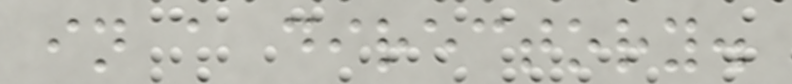in a directory.
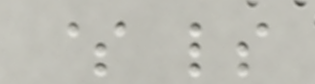$ ls
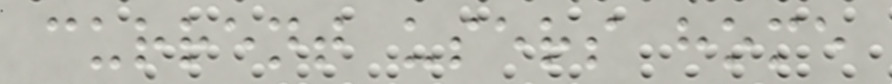current users home
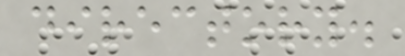directory.
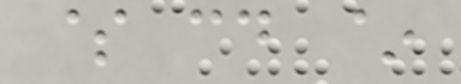$ cd ~
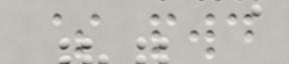$ pwd
